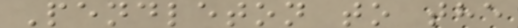Pendleton to the
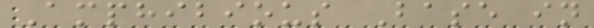Amphibious Base in
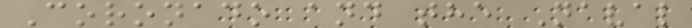Coronado and the Naval
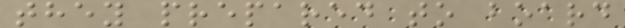they prepared to board
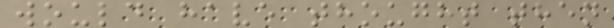would have thought then
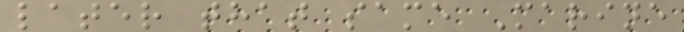later that same Marine
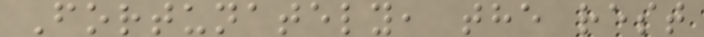Fortunately, the rest
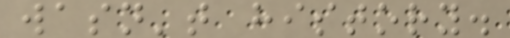wasn't history.
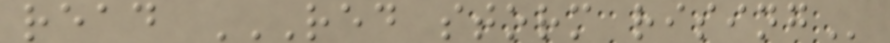read RED STORM RISING
